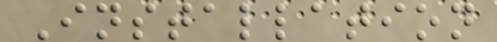Installation
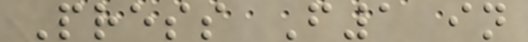Press F1 in
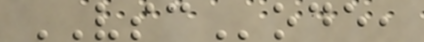VSCode,
